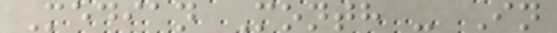Median Month - In
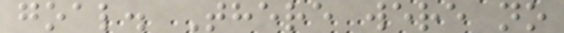goal. There were no
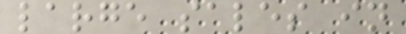large sales in
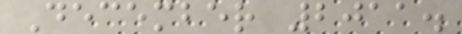December 2011.
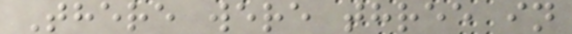There were three in
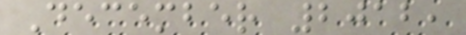December 2012,
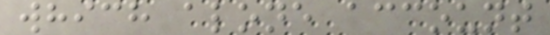which alone account
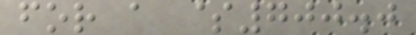for a $700.0
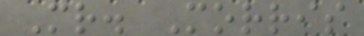Mr. Morris
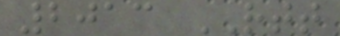2013 RTT
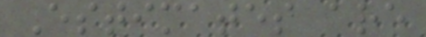Estimates are
